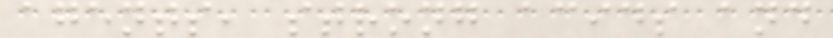agents, strong acids and
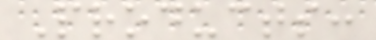Products:
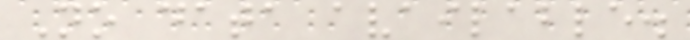No data available.
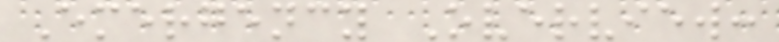Emergency Overview:
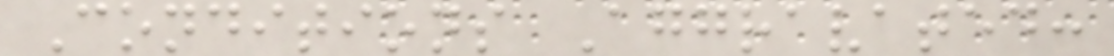Conditions Aggravated:
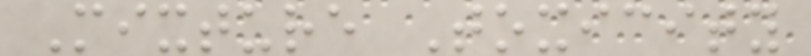Mixture Toxicity
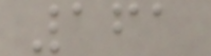161
